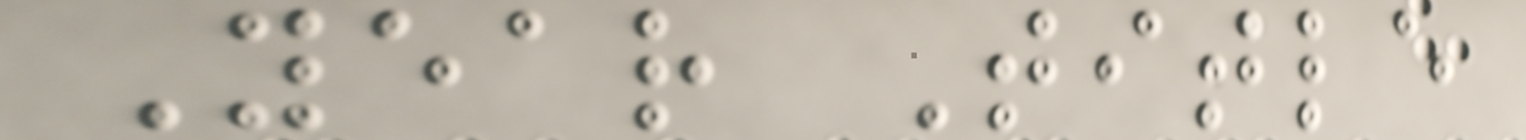Year Title
